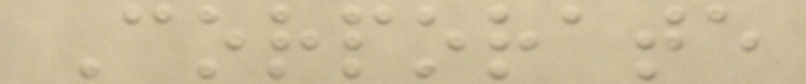Corporate
